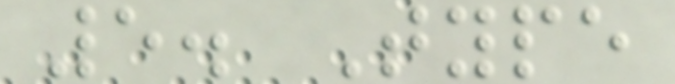5. Type
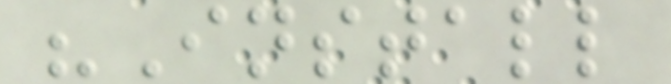"Install
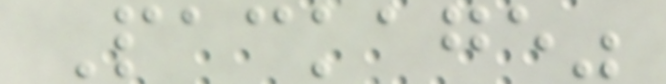Package"
